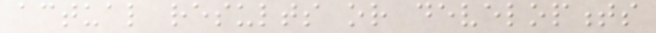actual results or developments
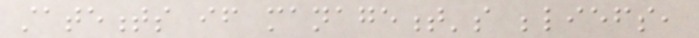statements if management's beliefs,
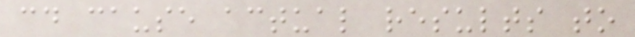could cause actual results to
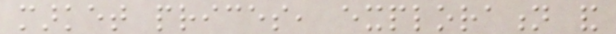market prices, exploration and
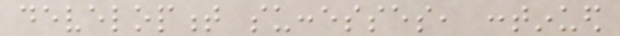development successes, continued
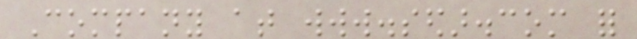Company at www.sedar.com for
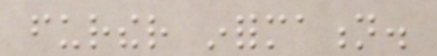further information.
